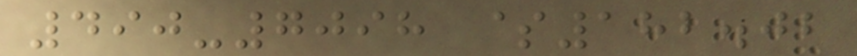490-7098 $182.02
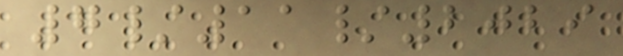7/11/2029
